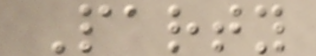Party
